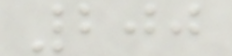200
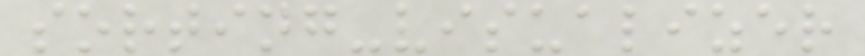sorting-visualizer
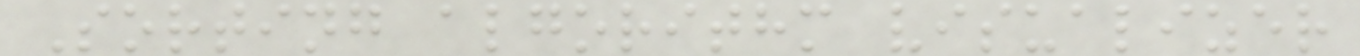Sorting algorithm visualizer
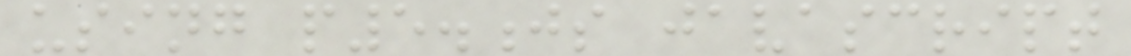using p5.js javascript
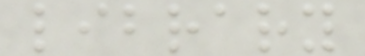library
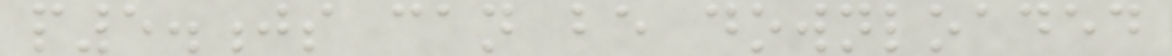p5.js can be downloaded
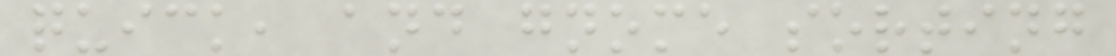quick, and gnome sorting
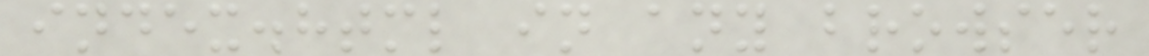index.html in any browser
